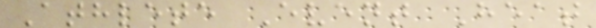Athlete Event Heat
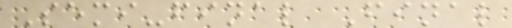Semi-final Final
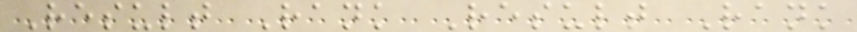Result Rank Result Rank
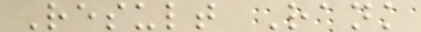Result Rank
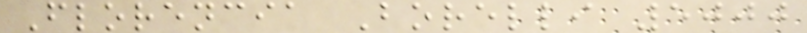Florencia Borelli 5000
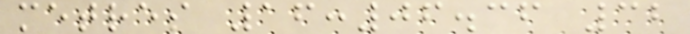metres 16:06.36 32
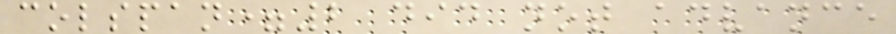colspan=2 did not advance
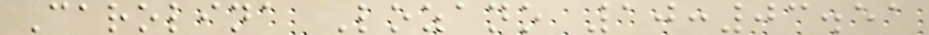Carolina Lozano 10:03.51
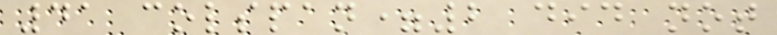41 colspan=2 did not
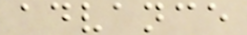advance
